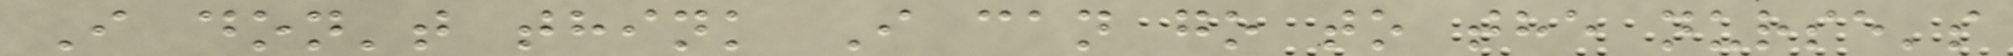I don't think I can go to the nurse's
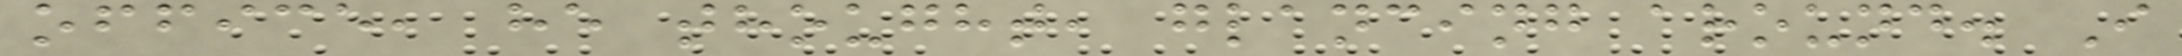office, he thought, glancing around. I
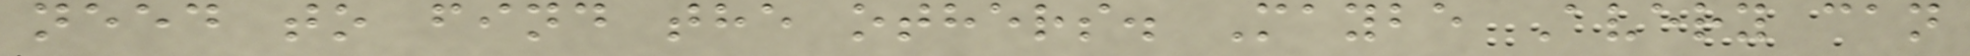need to find the others. Maybe Avery can
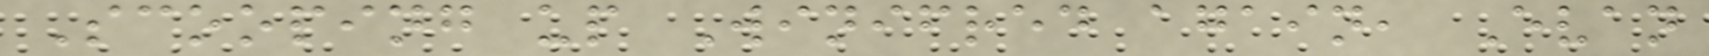Scooping up Winifred again, Evan
